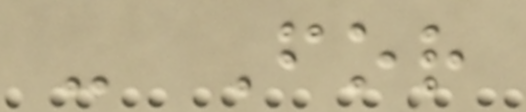- For
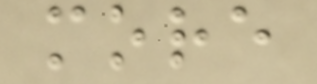more
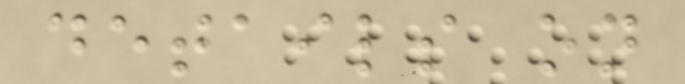details on
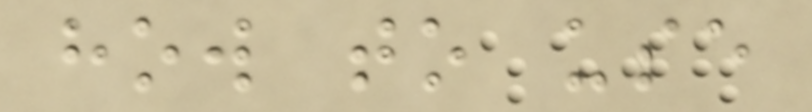how to use
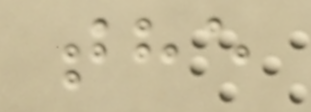the
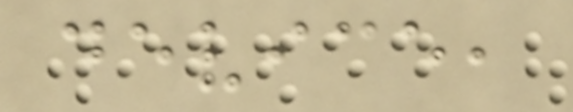device,
